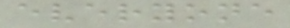everyone
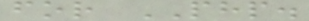for PHP.
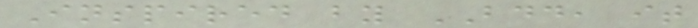Inspired by BDD, it
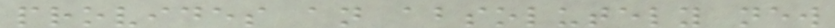provides an absolutely new
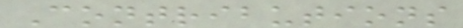Contributions
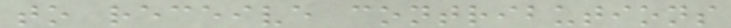to receive contributions
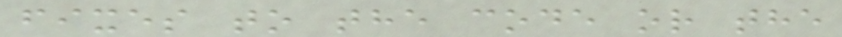fixes to the code or the
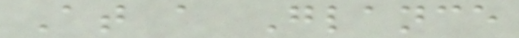At a Glance
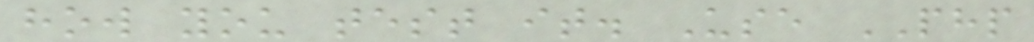how you test it. Use PHP
